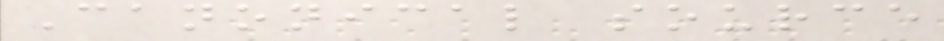Canonical source
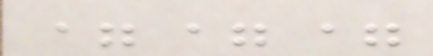===
